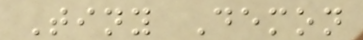Tiny Demon
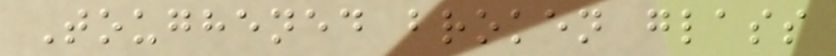Toughened broken glass
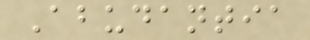Abudantia
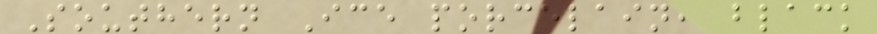Southern Ice porcelain, black
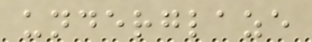underglaze
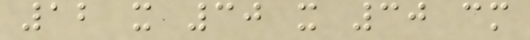12 x 30 x 30 cm
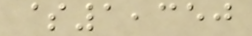$1,350
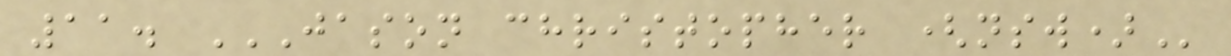11. JASON CHRISTOPHER (NSW)
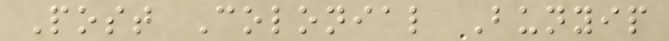Post Colonial Bunyip
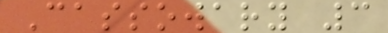Cassowary 3
